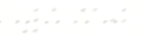130
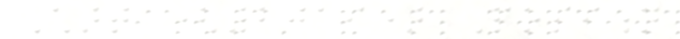Chart (2019) Position
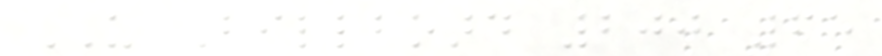US Billboard 200 65
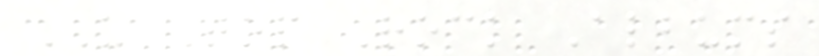US Top Rock Albums
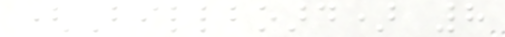(Billboard) 8
